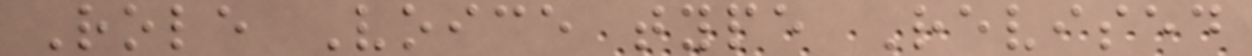Role Voice type Revised
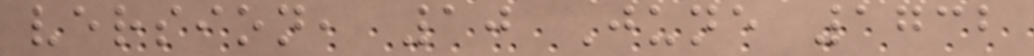version, 10 June 1732
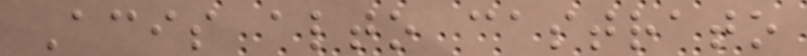Acis alto castrato
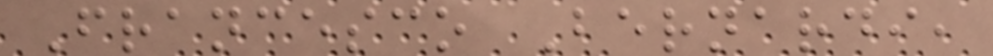Francesco Bernardi,
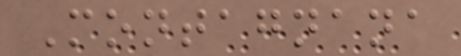Montagnana
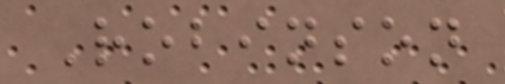Robinson
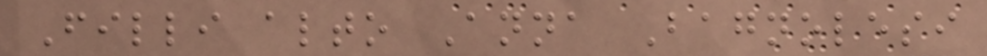Filli alto Anna Bagnolesi
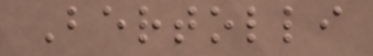Bertolli
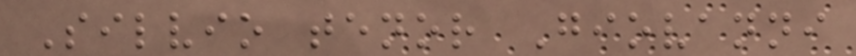Silvio tenor Giovanni
